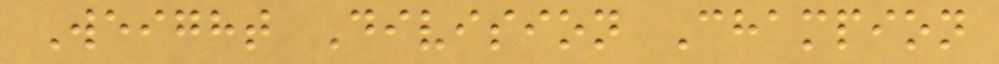Weight Division Champion
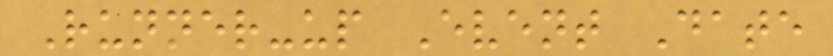Runner-up Event Date
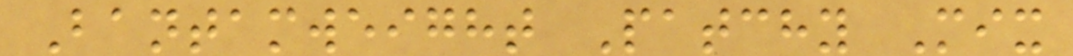Bantamweight Patchy Mix
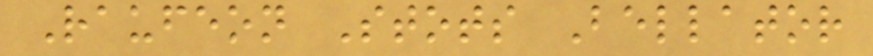Raufeon Stots Bellator
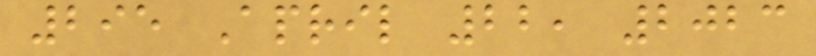295 April 22, 2023
